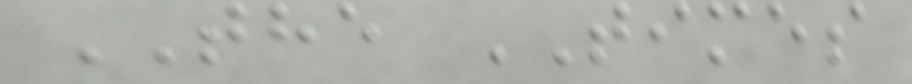THE TIMES
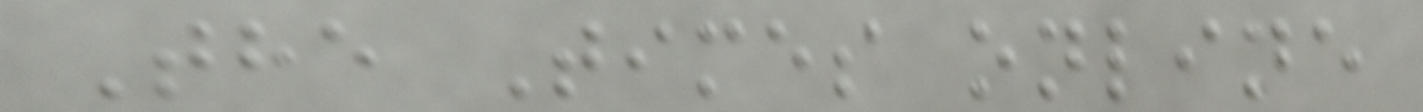The Times online
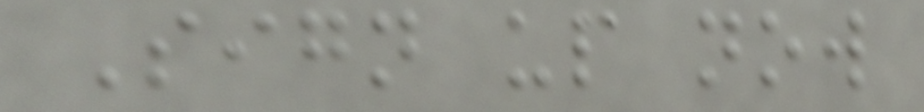Sign up now
